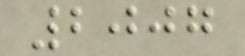2007
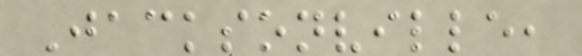Jacksonville,
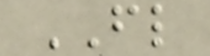FL
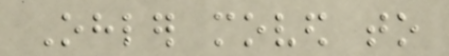Ohler moved to
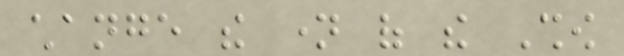change the name of the Show
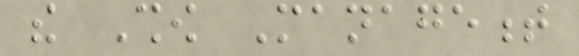the Show Management
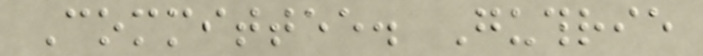Committee. Guthrie
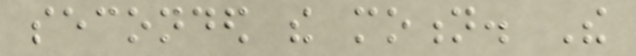seconded the motion. The
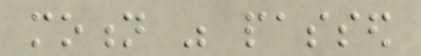motion was passed
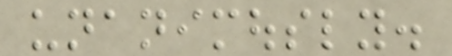unanimously.
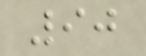90
